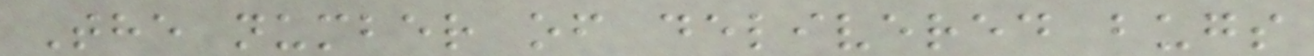The number of delivered bugs
